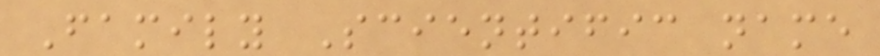Family Scientific name
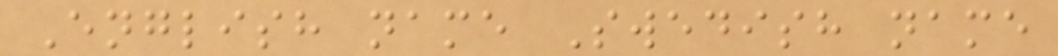English name Swedish name
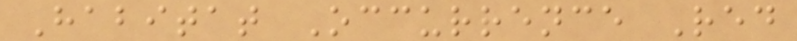Habitat Occurrence Red
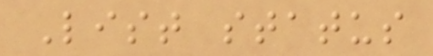List status
